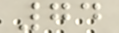74
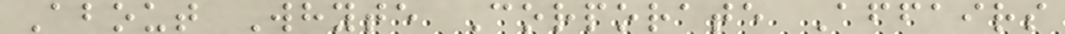About Whyte Corporate Affairs
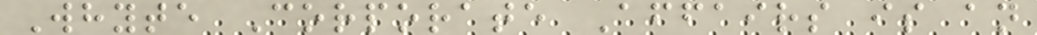Whyte Corporate Affairs is an
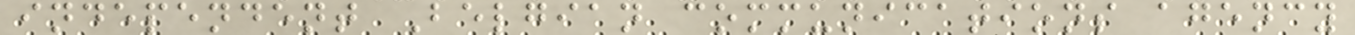independent Belgian communications agency
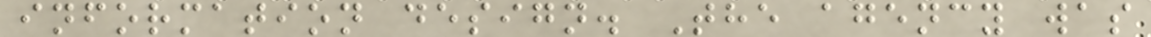information design. The agency was
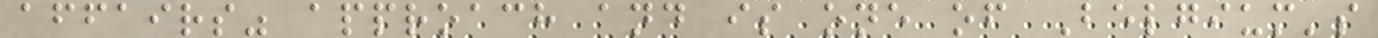affairs" approach and is one of Belgium's
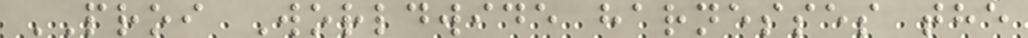PROI Worldwide harnesses the
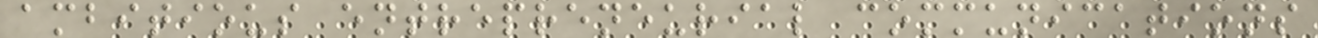ambitious entrepreneurial communications
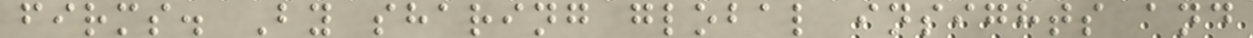firms. By sharing global insights and
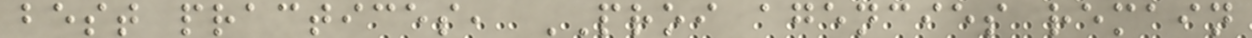best practices, PROI agencies remain
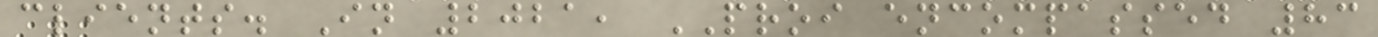clients. In 2021, PROI encompassed 83
